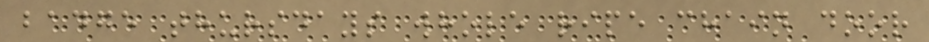badge thursdays whole ripe chain door
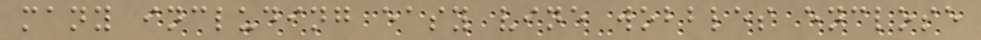many including easy vine wobbles enclose
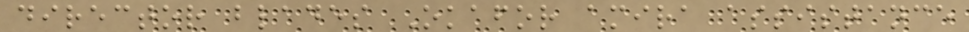director blades Okafor amira assistance
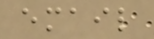email
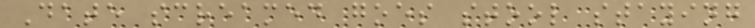Date screamed goes stool staying
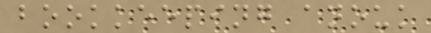bookkeeping anouk
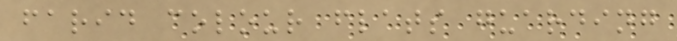farid colour flats guarding
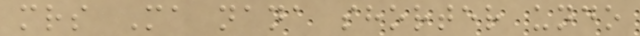mrs Ma nana shorter undo
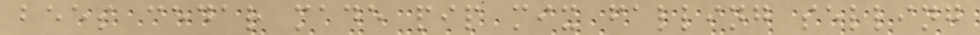bees cedar made pip mix falling selling
